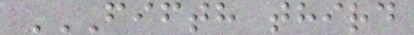FIFTH THIRD
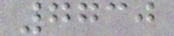7730
